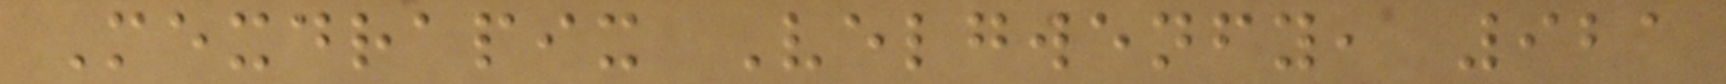Mexdrapix Velgwenfy, 921
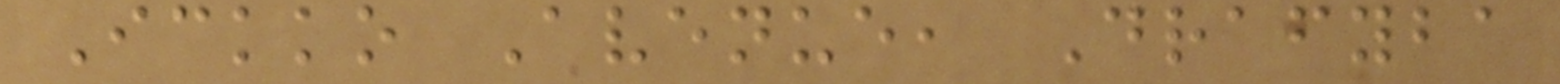Ickko Avenue, Drafyba
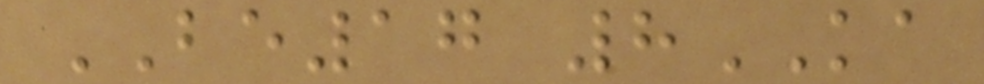BE17 8KA
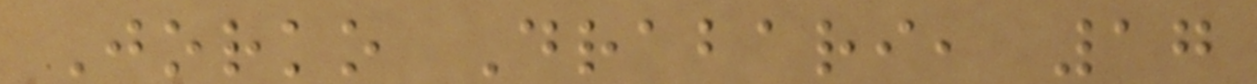Jorko Drabari, 17
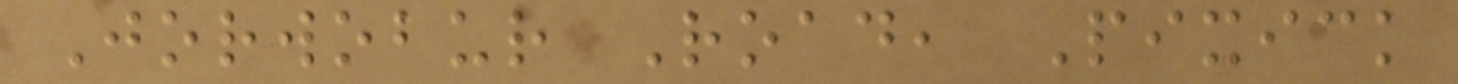Jorwobur Road, Pixick
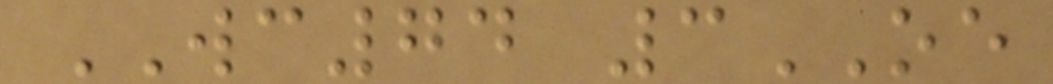WC74 3OE
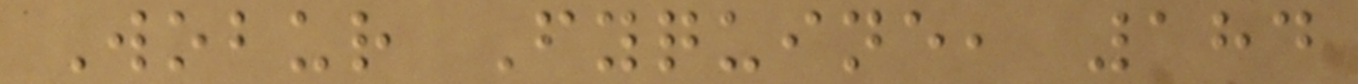Wobur Fyquine, 184
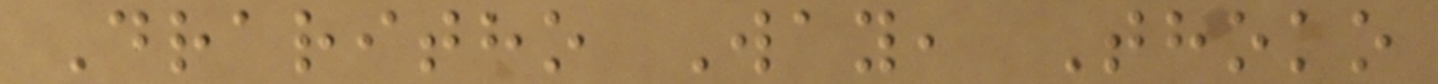Draritho Way, Thoko
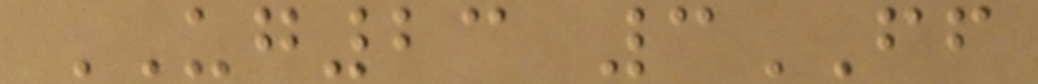UG23 3FF
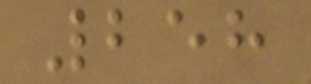258
